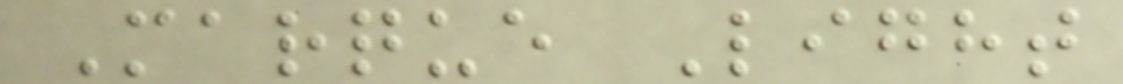Marque Light
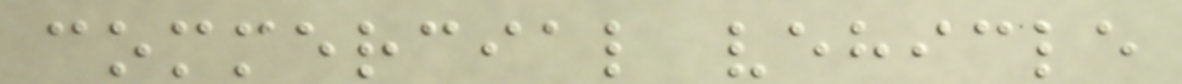commercial vehicle
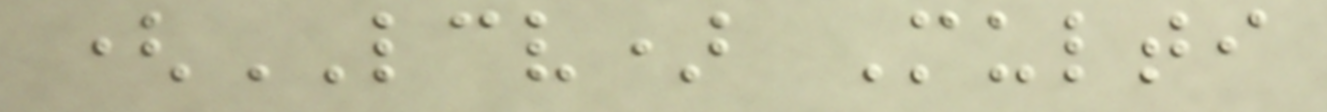(LCV) Multi
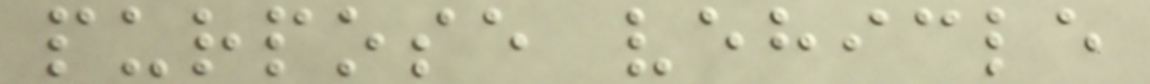purpose vehicle
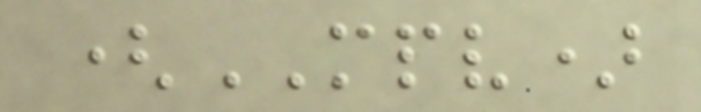(MPV)
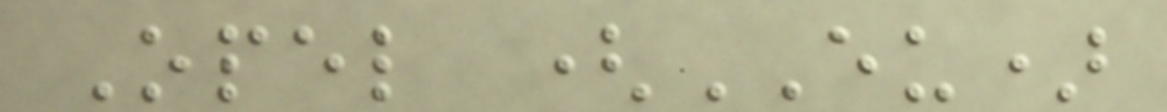Opel (EU)
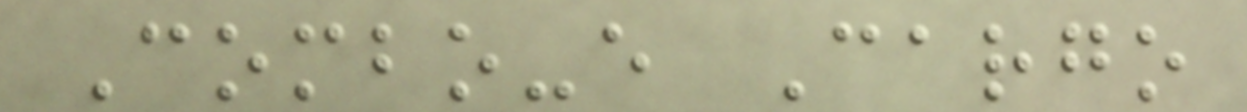Combo-e Cargo
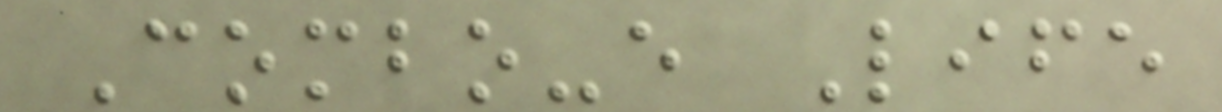Combo-e Life
